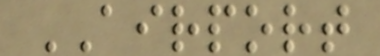AIRPORT
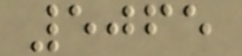5065
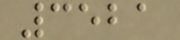3521
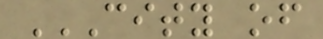CITY OF
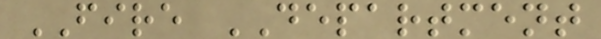FIRE DEPARTMENT
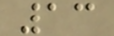13
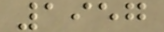1957
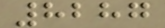8287
